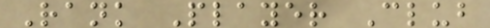Rank Player Club
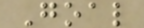Goal
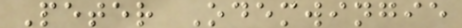Peter Odemwingie
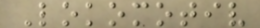Lokomotiv
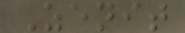Zenit
